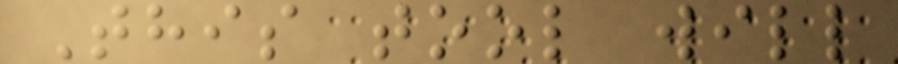This tool will
